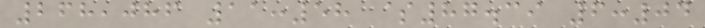268,086 11:58 $87.39 6:04
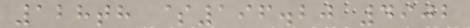128th $196.20 4902
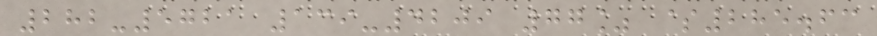282-5721 139-4209 77% $285.63
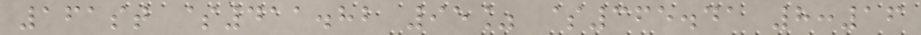161st $411.82 95% $365.41 8:16
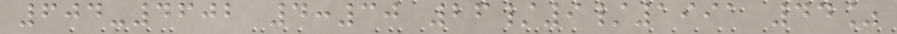604-4602 4:30 26/9/1991 44%
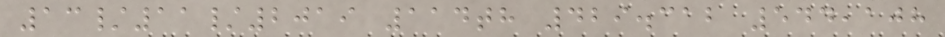13/11/2019 114th 429.312 544,108
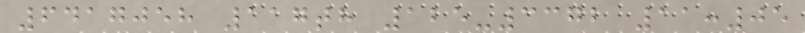6417058 117th 125-3372 11:05
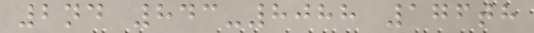2nd 843-8088 176th
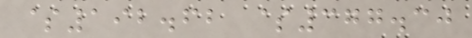$192.62 $377.30
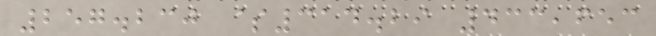257.230 $314.29 433,653
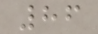86
